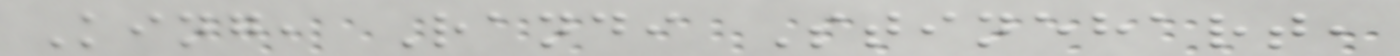King, Randi Stinehart,
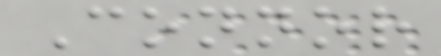Connor
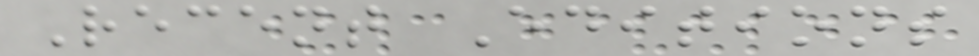Recent Editions
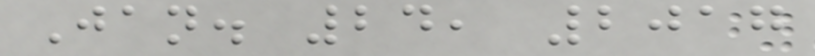Jan. 24, 2017
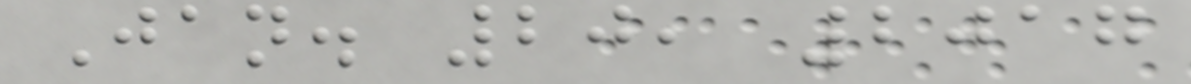Jan. 20, 2017
